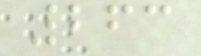263
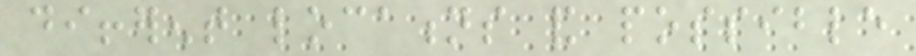different locations and possible
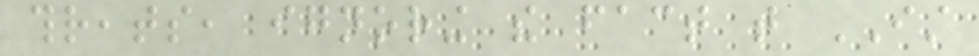threats, ignoring the fact that IST
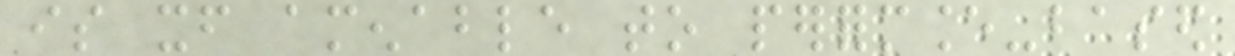is itself amenable to performance-based
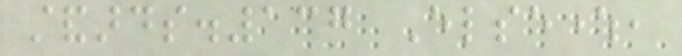standards.137 Elsewhere,
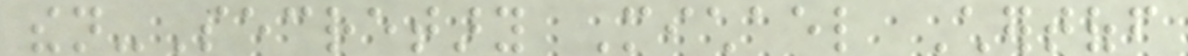then-Secretary Michael Chertoff
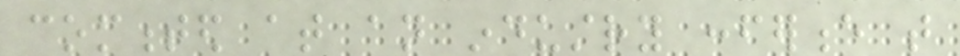commented at an industry conference that
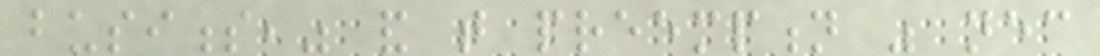business," and that preemption was necessary
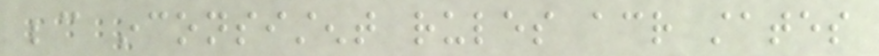because inconsistent rules across states
